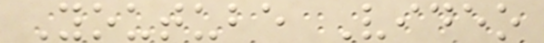Youtube Video
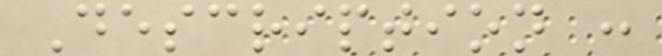Description :
